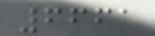6661
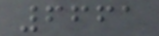6661
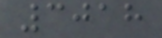3018
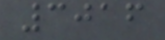3016
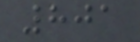801
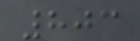803
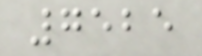7525
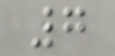7
